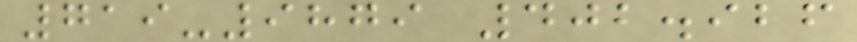719-9879 402.926
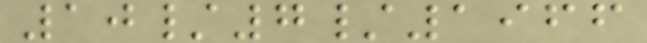10/7/1966
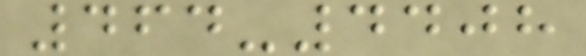464-4408
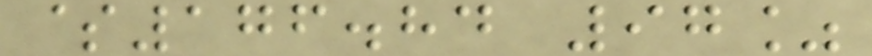$176.84 97%
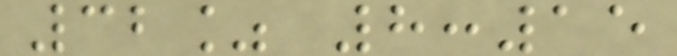32% 8:15
